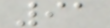91
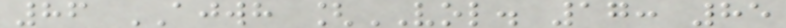86 AJWH [VOL. 17: 85
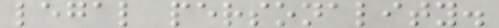legal personality.
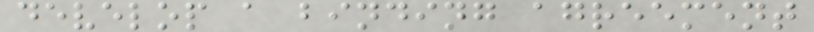develop a binding agreement
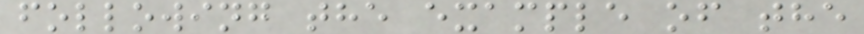following the example of the
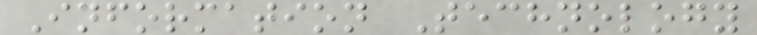Information Technology
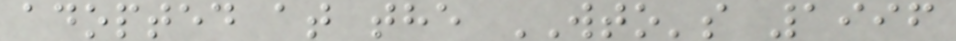adopted at the WTO's 1996
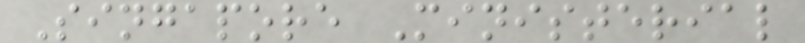Singapore Ministerial
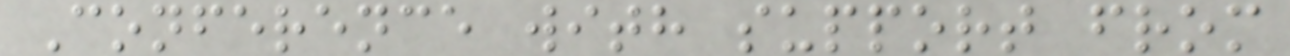Conference with support from
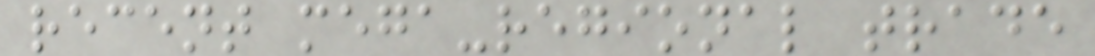recent mega-regional trade
